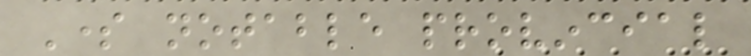Some notable provincial
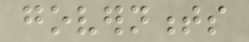governments
